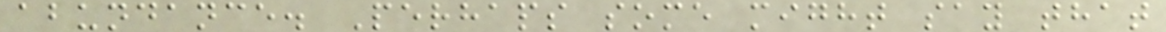abundance. Perhaps some might say that
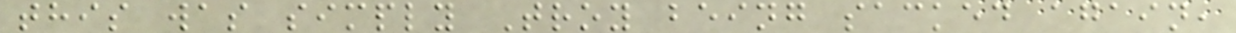this was simply Troy being sacked again,
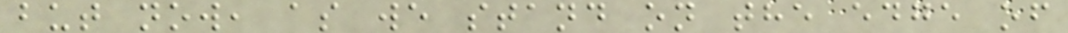but now, as we stand on the edge of
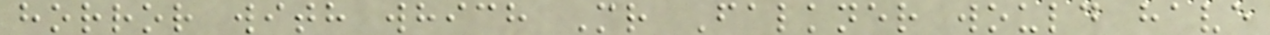horror with which Mr Falkner would have
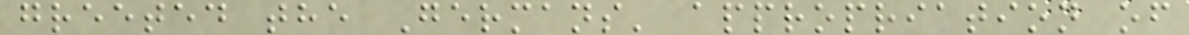greeted the Germans' appropriation of
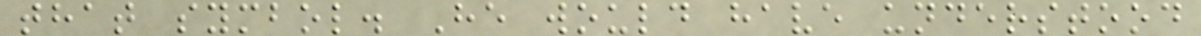that symbol. He would have understood
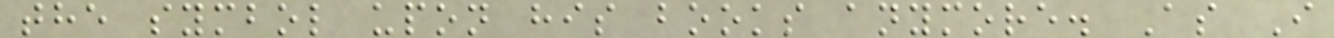the symbol upon his books anymore. As I
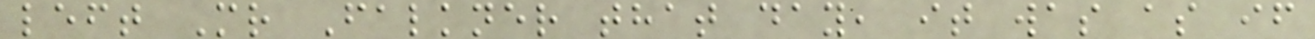left Mr Falkner that day, it was as if
